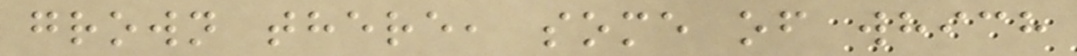grown there, some of which
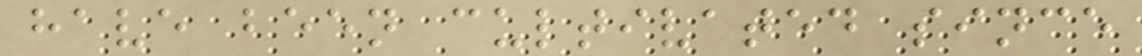have been cultivated since
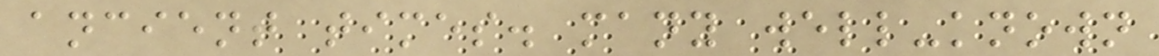ancient times. many well-known
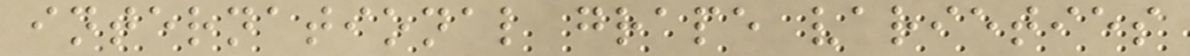international grape varieties
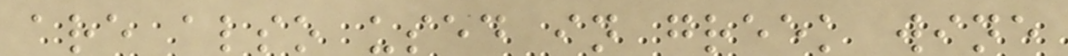are also used in greek wine
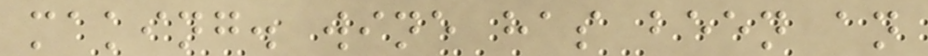making. wine has been an
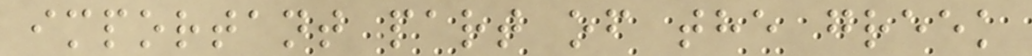important part of the greek
